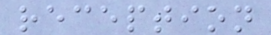reception
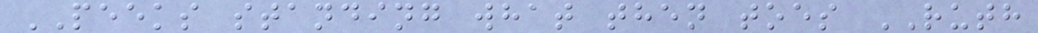PEEKS standing what then toes RUTH
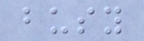busy
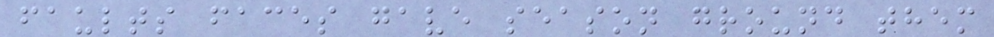faults faces gave season ground them
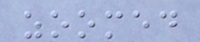zoomed
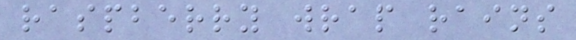raspberry wrap rains
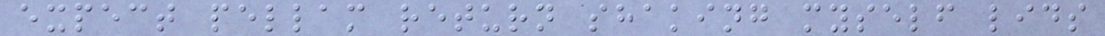expect pellam return shaking myself lids
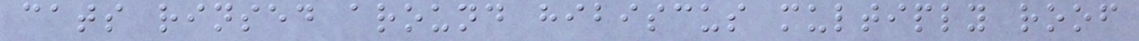cats rinsed around hibiscus multiply roof
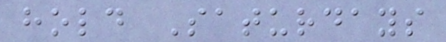hold Saturdays
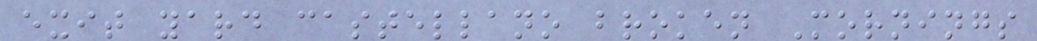exit yard castellano broken Mornings
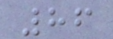86
